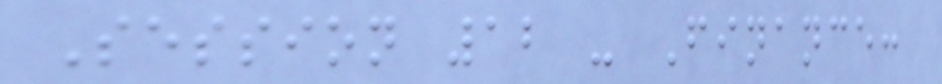Session 12 - Finance:
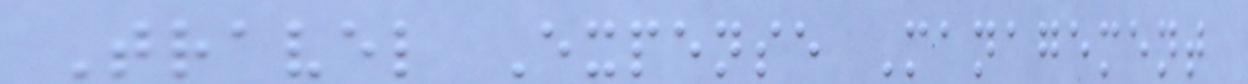Travel Expense Management
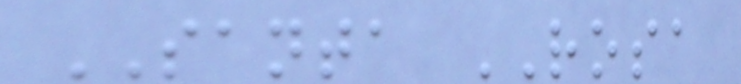SANTA ROSA
